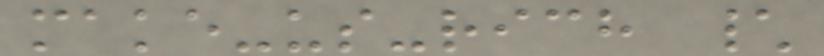make-us-rich \
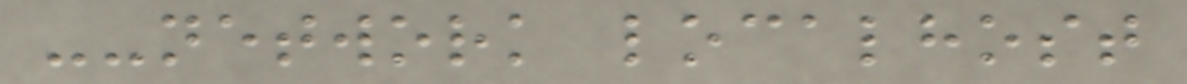--network localhost
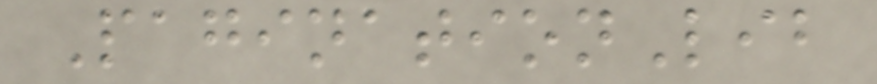PaginationLib
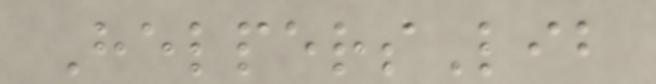HelpersLib
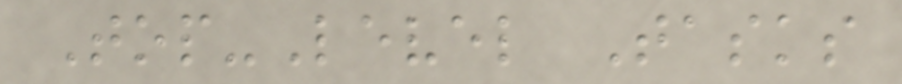Top-Level Tasks
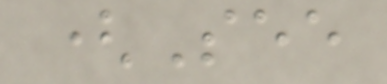(See
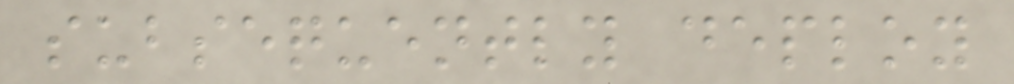subsequently deploy
